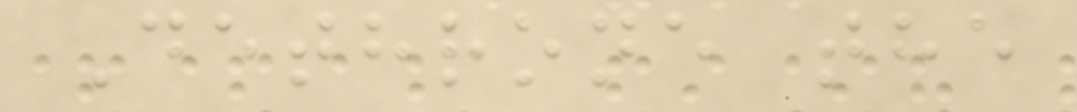Dethrone the
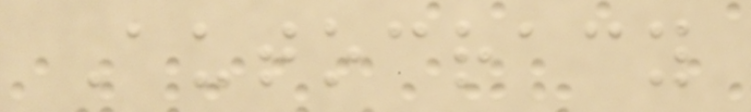Autocracy
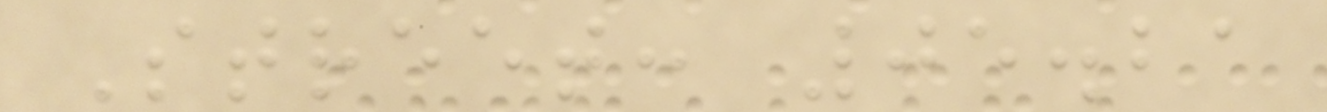Street: 05.21
